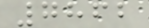7862
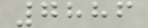7886
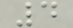4
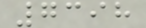7398
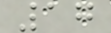17
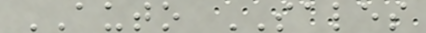AUTO SALES
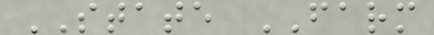STATE FARM
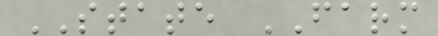STATE FARM
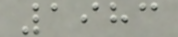1983
